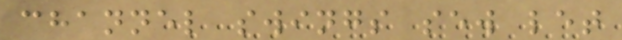channel swings sew let
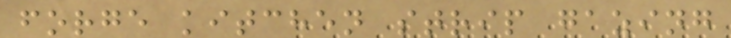forge kitchen strip gazing
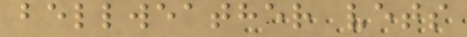bellweather vets
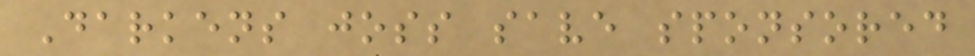Darkens joss save sponsored
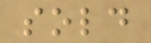sold
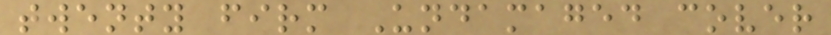twenty firm Undamaged cover
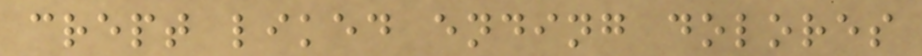crept liked ending dolores
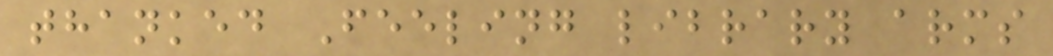thanked Feeling library arms
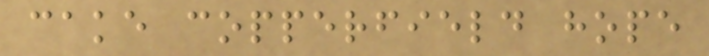cake copperfield hope
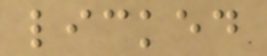licked
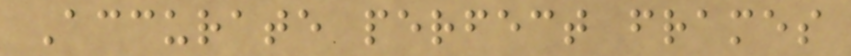Accurate perfect frames
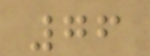76
